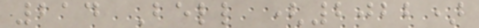214 Bell (2022)
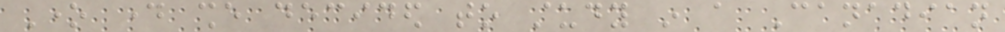One day she decided to study in a Canadian
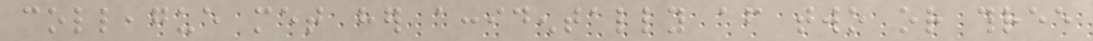colleague met her accidentally after two or three
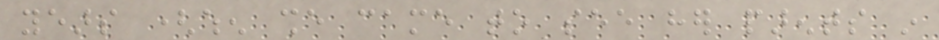years (when she came to see her parents in
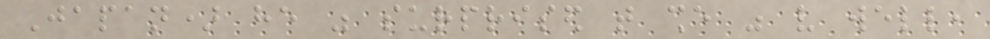Japan) he was surprised that she was very well,
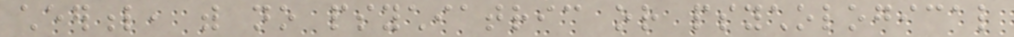cheerful, with no psychiatric or psychological
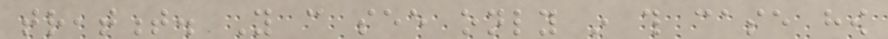treatment. You can see only in this case how
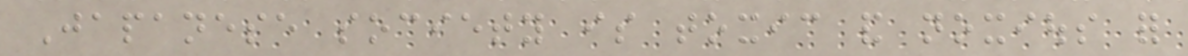Japanese society is toxic and noxious for
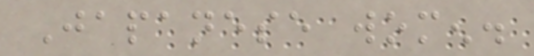Japanese women.
